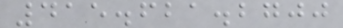415.621.2700
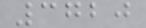3720
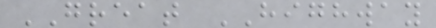GREAT HIGHWAY
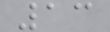13
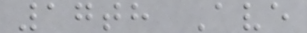17th Ave
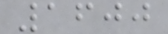1600
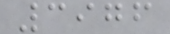3976
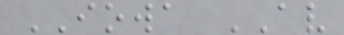IOWA AV
